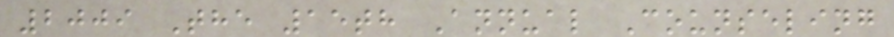2009 The 15th Annual Counseling
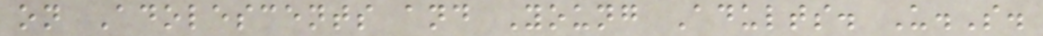on Adolescents and Young Adults. U.S.
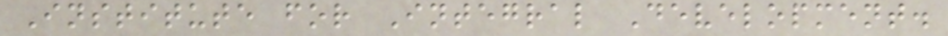Institute for Integral Development.
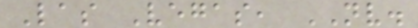Las Vegas, NV.
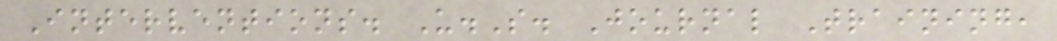Interventions. U.S. Journal Training,
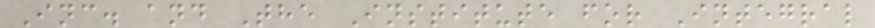Inc. and The Institute for Integral
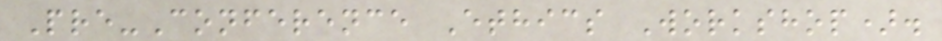Pre-Conference Ethics Workshop).
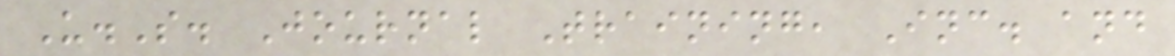U.S. Journal Training, Inc. and
